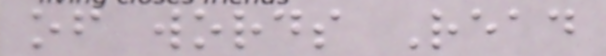of words Read
